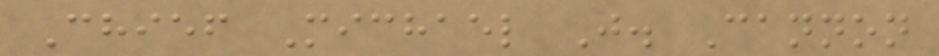Chief Michael J. Cannon
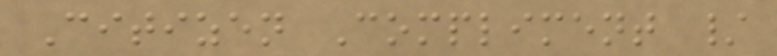Citizen Compliment /
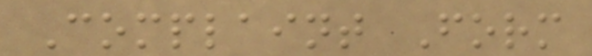Complaint Form
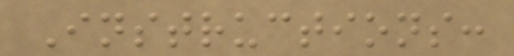Instructions:
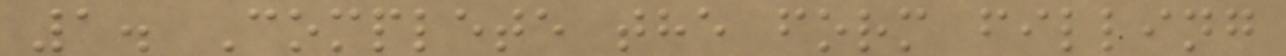1. Complete the form filling
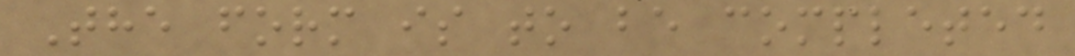The form is to be completed
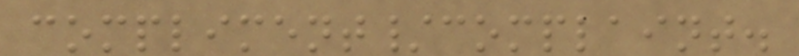compliment/complaint.
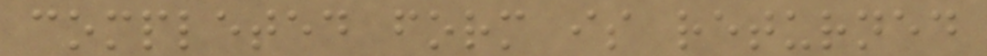completed form is returned
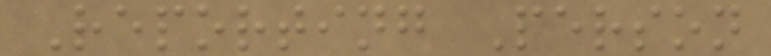Reporting Person
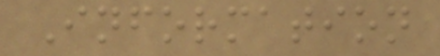Information
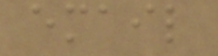email
